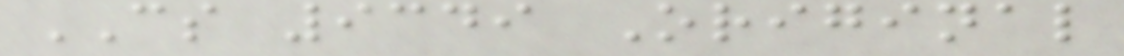CS 9349 Original
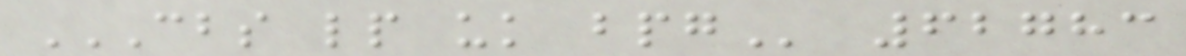CBS LP UK BPG 62783
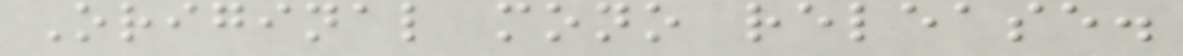Original mono release.
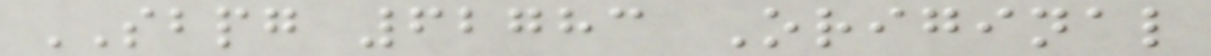SBPG 62783 Original
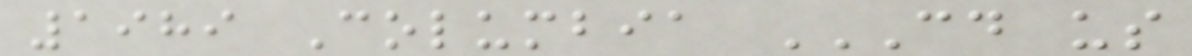1989 Columbia CD US
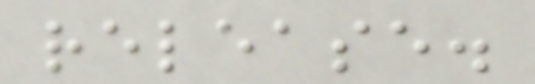release.
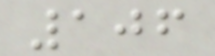106
